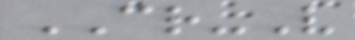CR-V
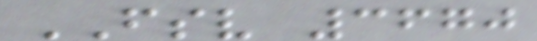FSV 3670
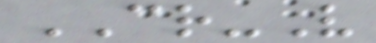CR-V
